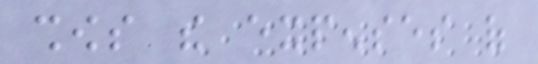shows the expenses of
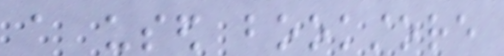a used bookstore
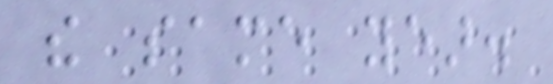the same year.
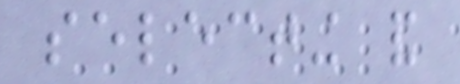selecting and
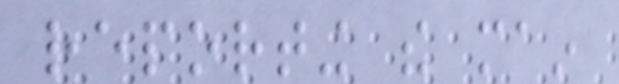reporting the main
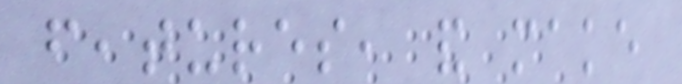features, and make
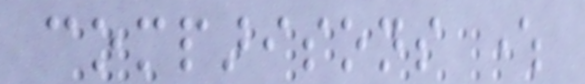comparisons where
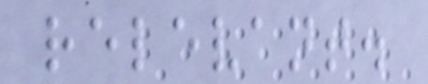relevant.
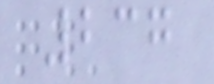237
